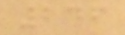246
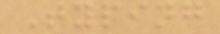Typing
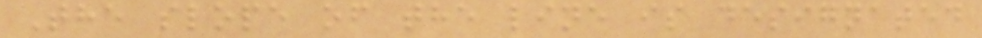The slope of the line is designated
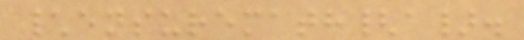\ensuremath{a}.
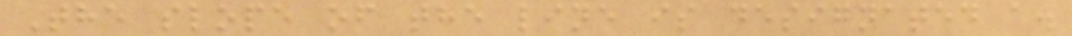The slope of the line is designated a.
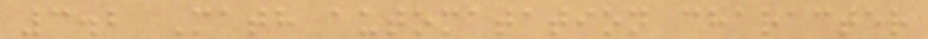3.2 Math automatation character
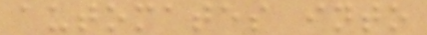automates into
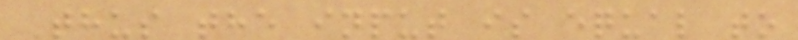Thus the input is equal to
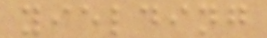yielding
